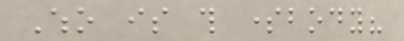Who is this somebody?
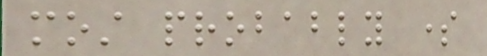most probably some
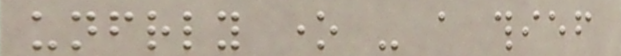unfriendly one - a thief
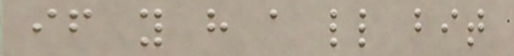if you have a little bit
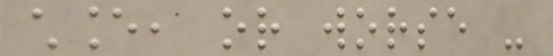chance, or worse -
